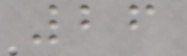26
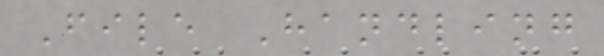File Handling
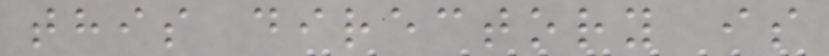this directory is
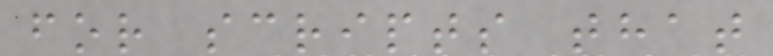for scripts that
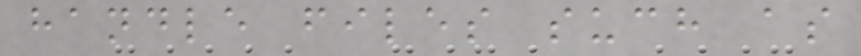handle files such as
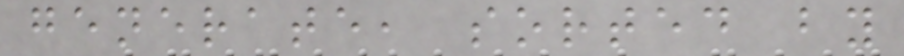generate, sorted by
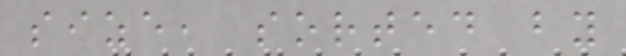size, sorted by
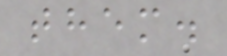them.
